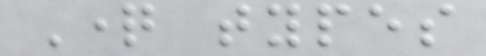Question types
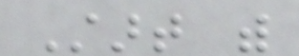Start with
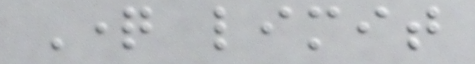Question limit
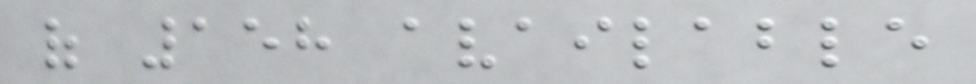of 158 available
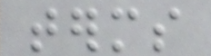terms
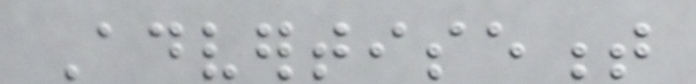Advertisement
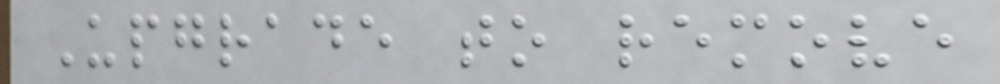Upgrade to remove
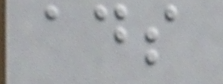ads
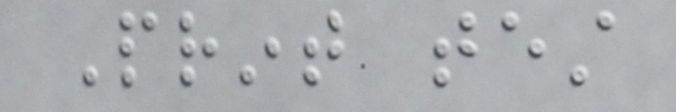Print test
